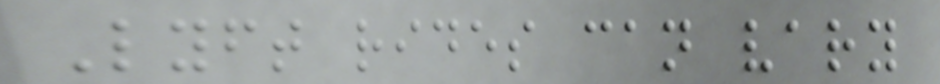Lyft rides can vary
